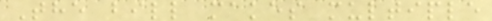The bill makes multiple
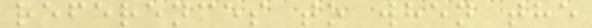references to when the
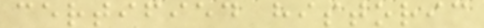certified historic
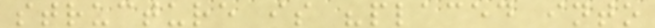structure is "placed into
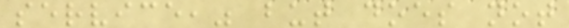service," but does not
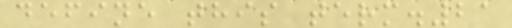define this term.21
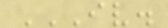IV.
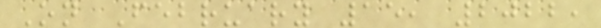On February 15, 2022,
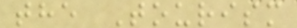the Tourism
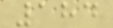184
